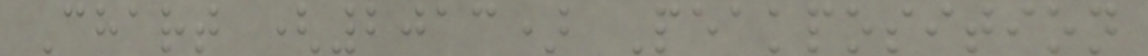Chart (2013) Peakposition
